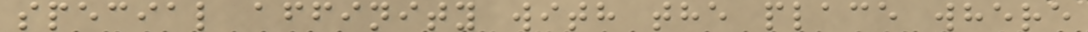special affinity with the place where
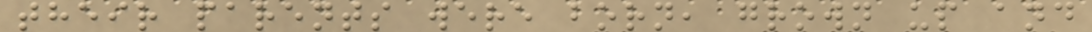their parents were born, grown up and
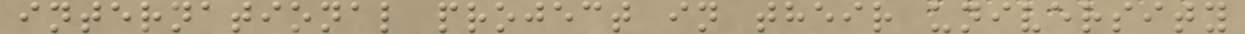international project in their university
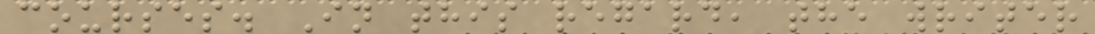courses. In this regard, the writer
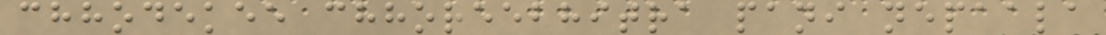chhodekee chhoreebhitra pani nepaala
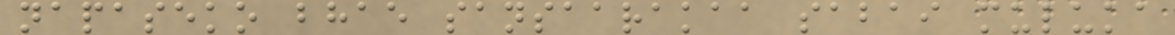napaseko bhae sansaarakaa sabai muluka
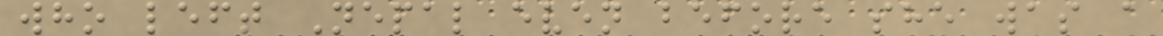who left Nepal even before she was a
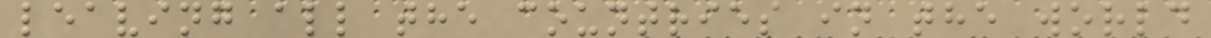leaving all the countries in the world
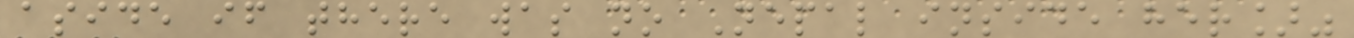aside if there was no Nepal inside her]"
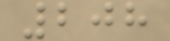208
